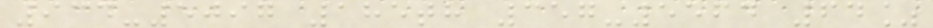934-5097 185th 357-5564 64%
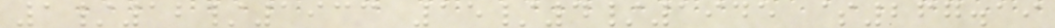1/12/1933 15/4/1945 $267.19
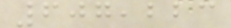607,223
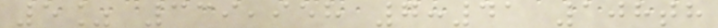5% 339,958 7:41 108th
